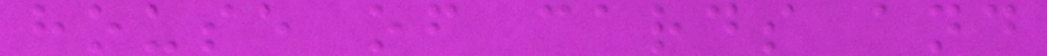house of cards and
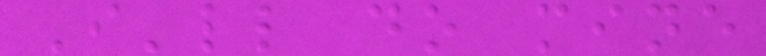I'll do mine
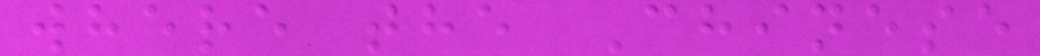where the Chinese
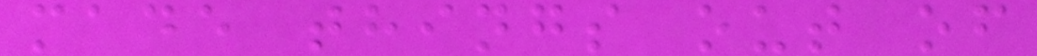made things out of
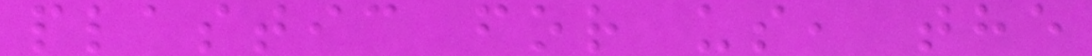plastic for us, the
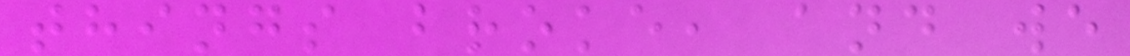things broke, and we
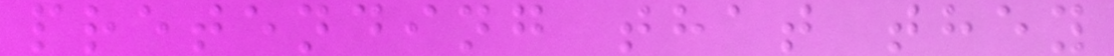pretending that they
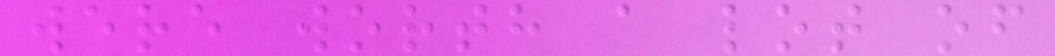were worth a lot of
